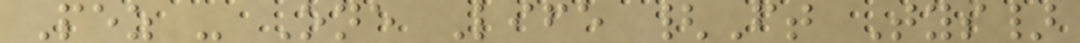Pez - One Life {Ft Tys}
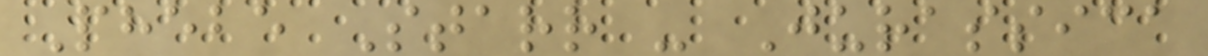Phebe Starr - Jurassica
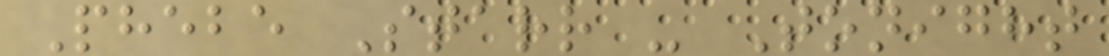Phebe Starr - Tonight
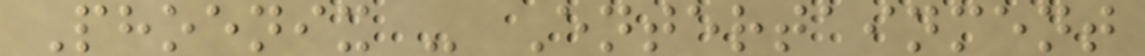Phoenix - Entertainment
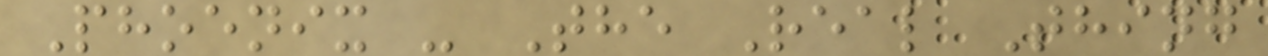Phoenix - The Real Thing
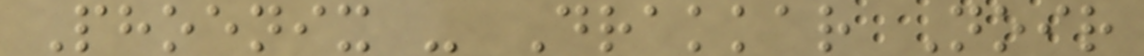Phoenix - Drakkar Noir
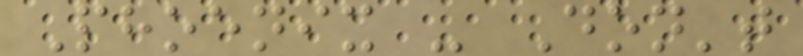Phoenix - Don't
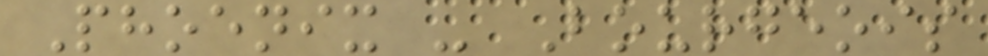Phoenix - Bourgeois
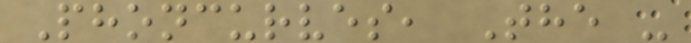Phoncurves, The -
